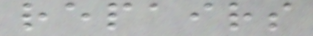repairs
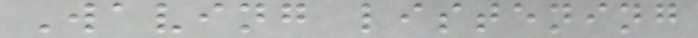Waving listening
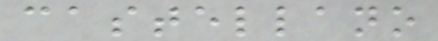castellano
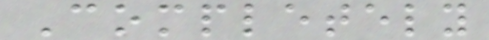Completely
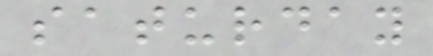saturday
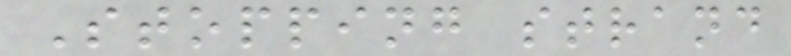Stopping strand
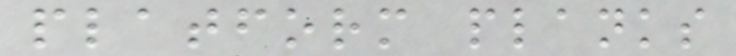platform planks
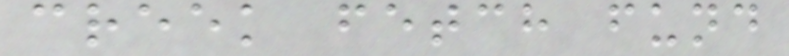creek fetch fund
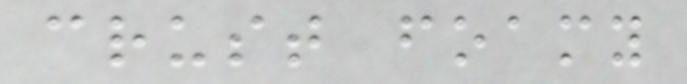crust foamy
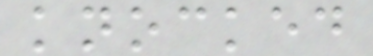knocked
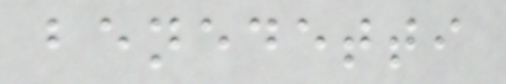benedetti
